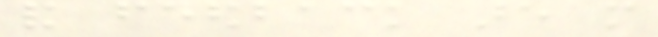and feedback are more
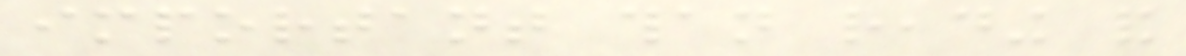important than reading and
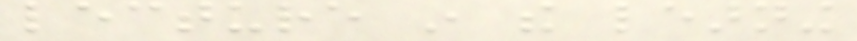lecture in the learning
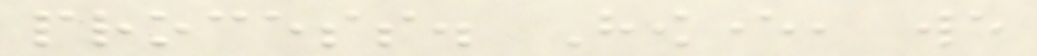process. However, we
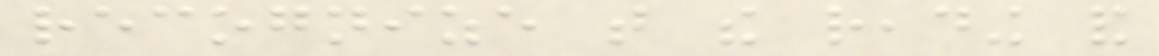recognize that the reading and
